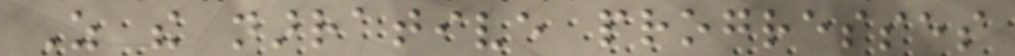As the narrative progresses
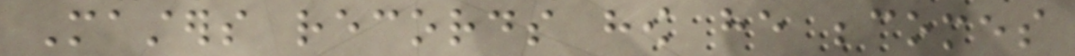Masters records how he becomes
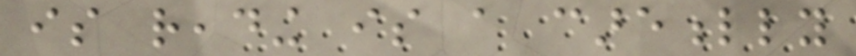is reading is a carefully
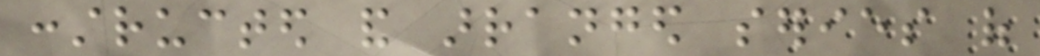constructed and arranged series of
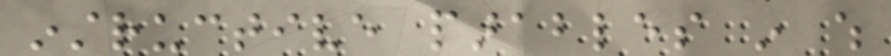instructive parables in which
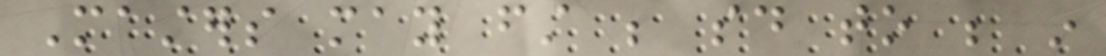Masters may first be said to be in
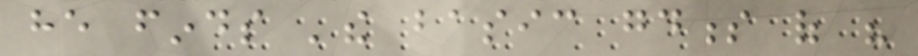he finds 'the basic goodness of his
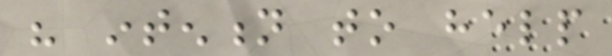his intention to help
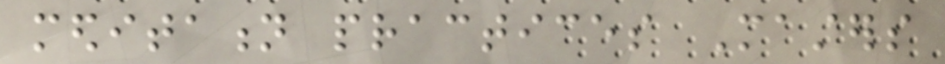meditation practices Masters
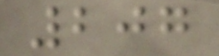207
